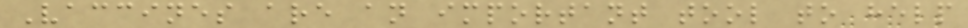Vaccines are an important tool to help
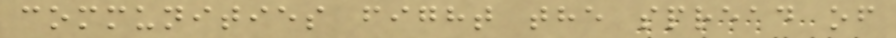communities fight the spread of
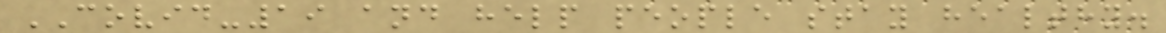COVID-19 and help people stay healthy.
